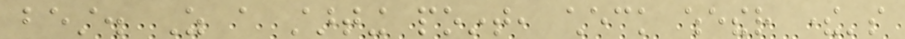best. As a starting point, check whether there's
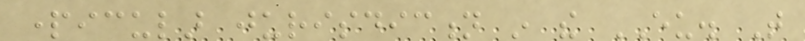particular jurisdiction in the EU. That
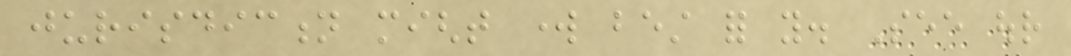jurisdiction might work best for you. See our
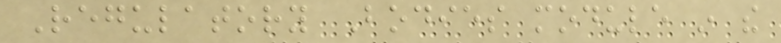Regulatory Bodies module in the
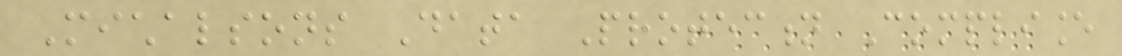Michalsons Data Protection Compliance
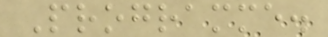Programme.
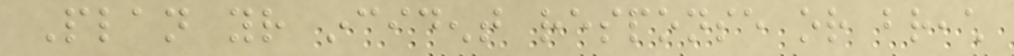Plan your incident response or breach
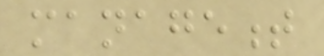management
